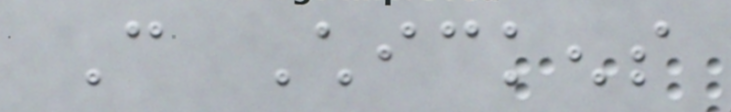Can Chickens
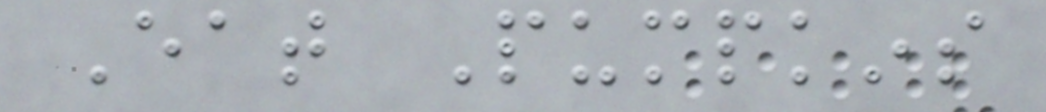Eat Pumpkins
